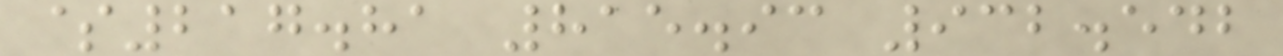$217.81 815.93 932.542
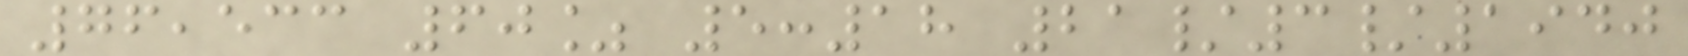76,533 60% 5:18 21/3/1940
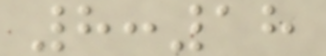8:18
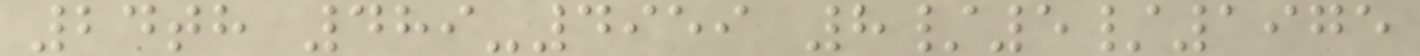24th 489-4959 8/5/1975
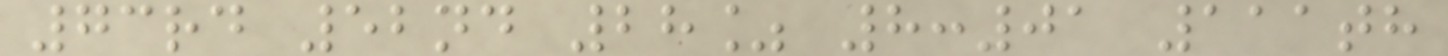73rd 52nd 28% 8:01 111th
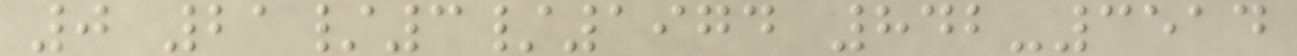0 21/3/1974 842-3514
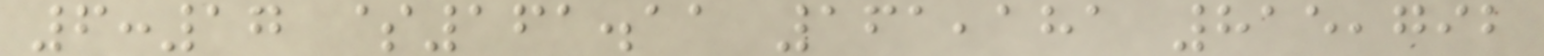6:17 $161.11 161,181 815,792
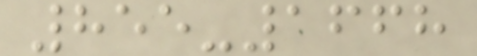855-1668
